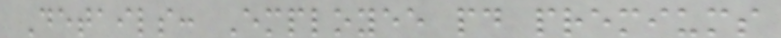Details: Employee paid premiums
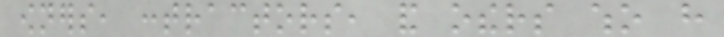owners, contractors, and others who have
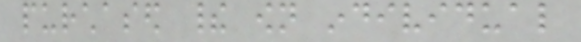purchased their own individual
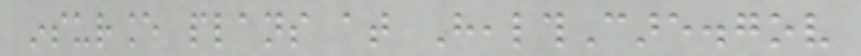insurance plans at HealthCare.gov
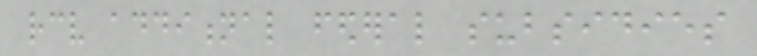receive additional federal subsidies
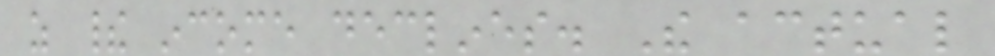as their income declines. The actual
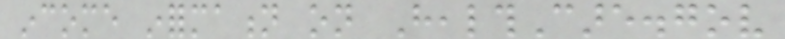income information on HealthCare.gov
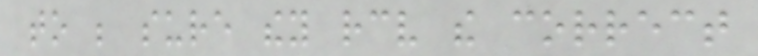to be sure they receive the correct
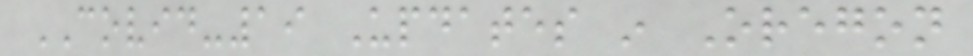COVID-19 Updates in Oregon
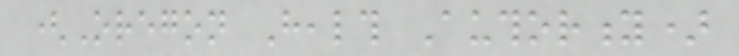(Oregon Health Authority)
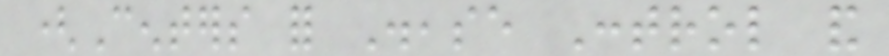(Centers for Disease Control and
